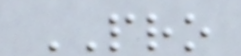PRO
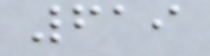619
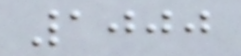1000
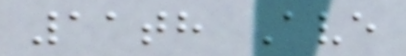11th Ave
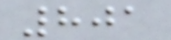801
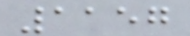1157
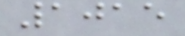1015
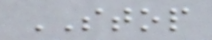STOP
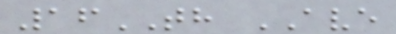16TH AVE
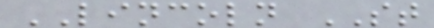LINCOLN ST
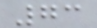73
